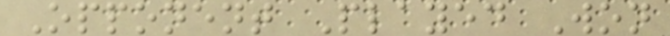Opponent Played Won
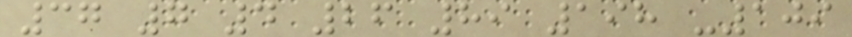37 7 4 26 89 198 -109
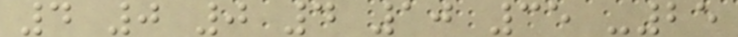4 0 0 4 10 35 -25
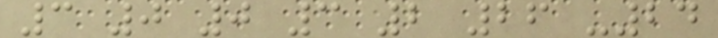3 0 0 3 2 26 -24
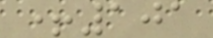+101
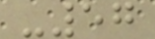-57
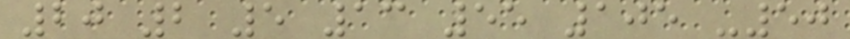20 2 5 13 55 105 -50
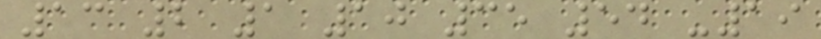13 2 1 10 35 54 -19
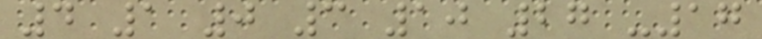4 1 0 3 10 27 -17
